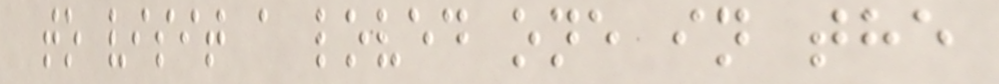to visit a loved one in the
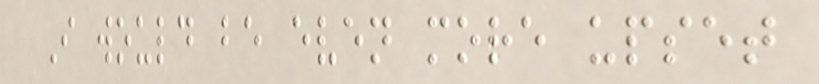I would be even more upset
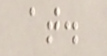at.
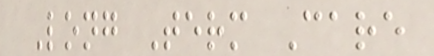Long Term Care
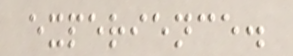experience.
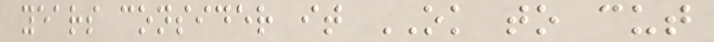years consider it OK to cut
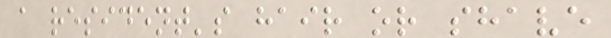a resident's hair or shave
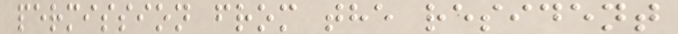permission from the resident
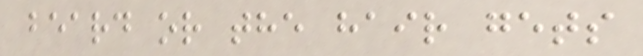beard or the hair gets
